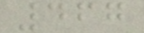467
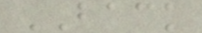BACK
